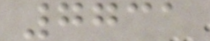7731
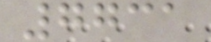7731
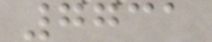7731
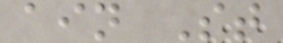ain St
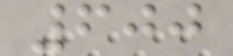600
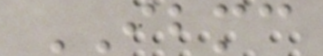IBMC
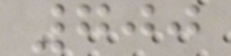700
